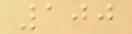100
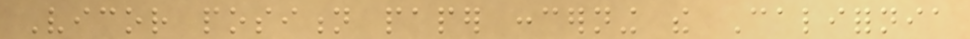Vicor position paper concerning the California
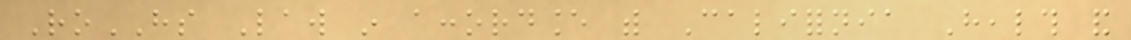RoHS Law in accordance with California Health and
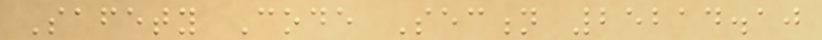Safety Code Section 25214.10
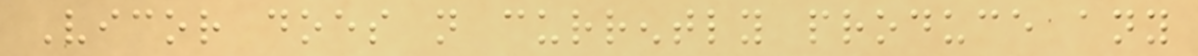Vicor does not currently produce any
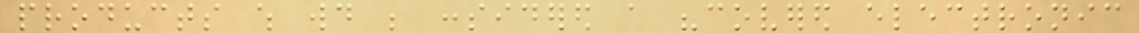products which would be considered a "covered electronic
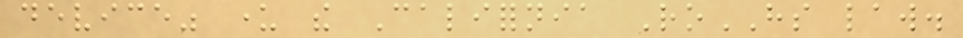device" under the California RoHS law.
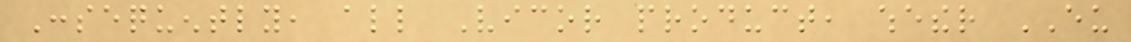Consequently, all Vicor product, whether EU
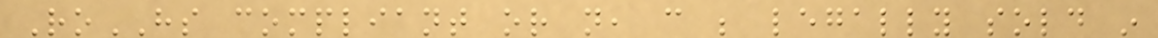RoHS compliant or not, can be legally sold in
